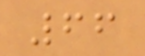66
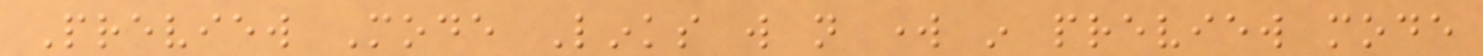Preview Mode Links will not work in preview mode
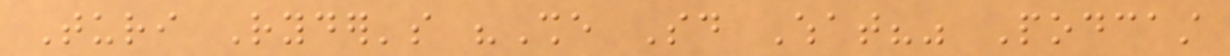Turi Ryder's "She Said What?" Podcast
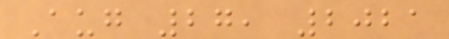Aug 27, 2021
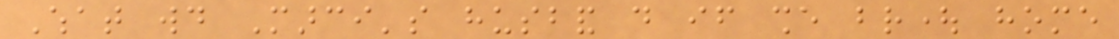What would Marci's husband do if she brought home
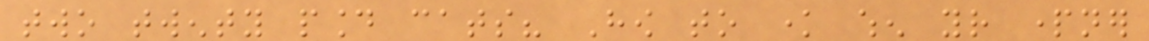two twenty pound cats? How to know when your partner
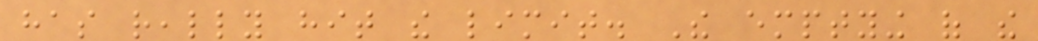has really hit the limit. The emptying of the
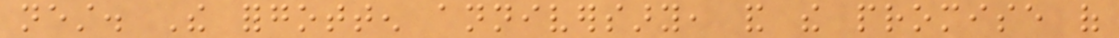nest. The forgotten anniversary, and the promise of
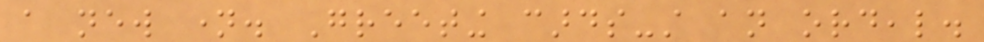a new name. Greeting cards-still an ordeal.
